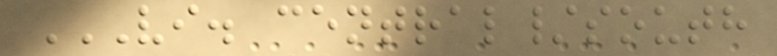VI. CENTRAL/SOUTH
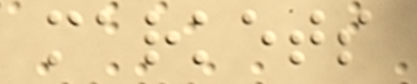markets
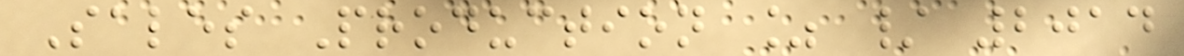Sales Production % / 2014
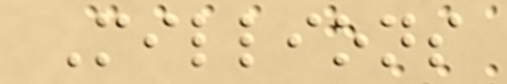Millions
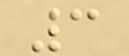3
